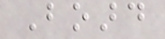Board
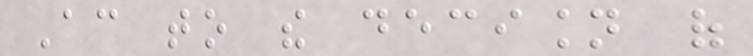According to the decision of
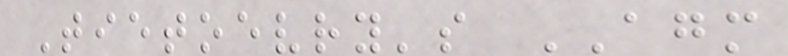Tietoevry's AGM
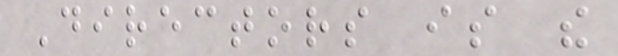Directors is the
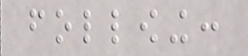following:
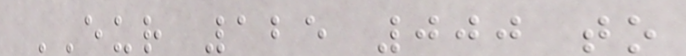EUR 125 000 to
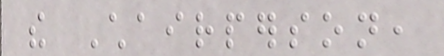the Chairperson,
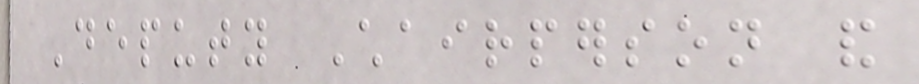Deputy Chairperson and
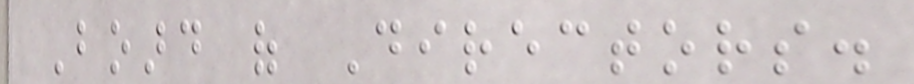Board of Directors.
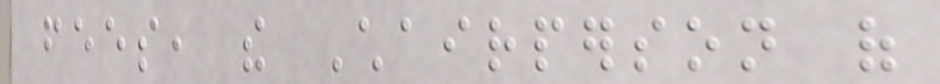fees, the Chairperson of
